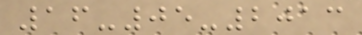16-05-2013
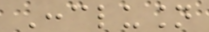Conclusion
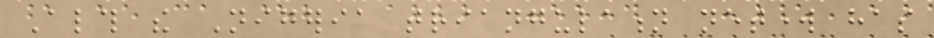Although the Nigeria triangulation network has
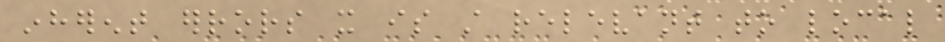inherent errors it is still relevant to local
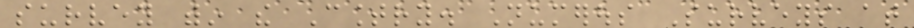survey within the Country. Numerous Surveys at
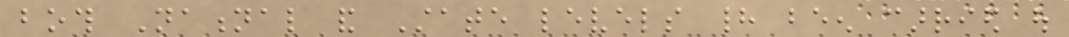both National and State levels had been carried out
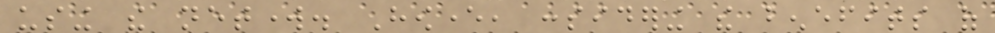using the network. However, considering the benefits of
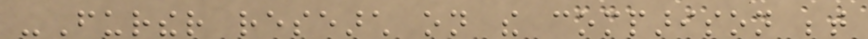-Further research on the comparison between
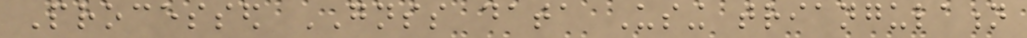Processed GNSS data Using triangulation
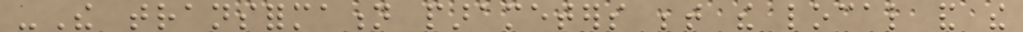-The transformation parameters between the local and the
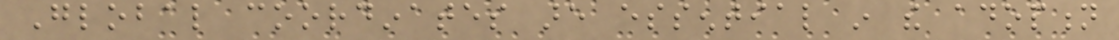Global coordinates are essential in the adoption
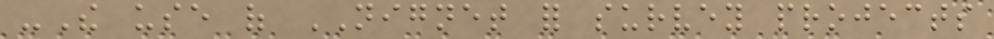-The use of NIGNET for survey projects
